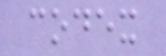codex
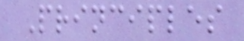Principles
